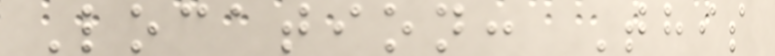Location: This
